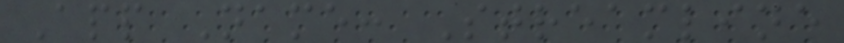App Name: Streamline
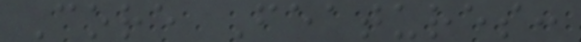Core Features:
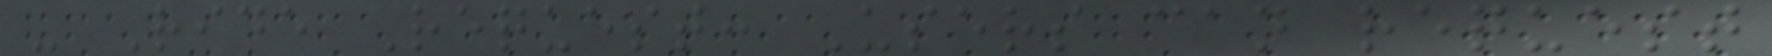- Ride Request: Users can request
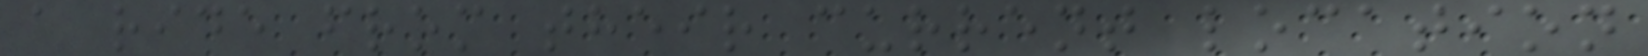a ride from their current location
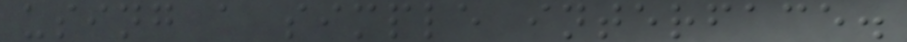using a simple interface.
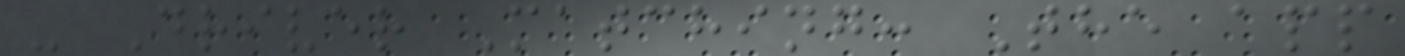- Driver Matching: The app
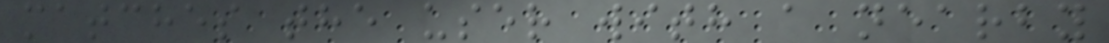matches the user with a nearby
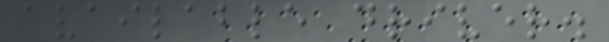available driver.
